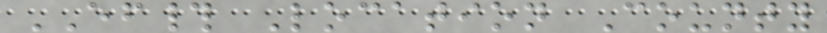EF# Location County
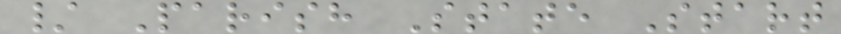/ Parish State Start
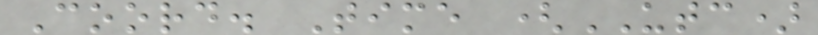Coord. Time (UTC)
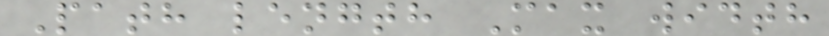Path length Max width
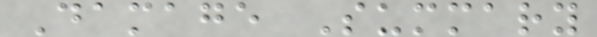Damage Summary
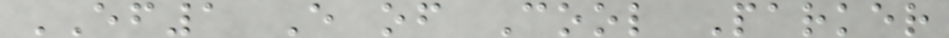EF1 E of Cool Parker
